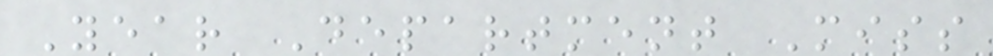Year Department Miss
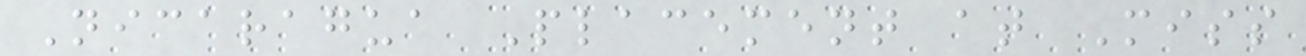Nicaragua Placement at Miss
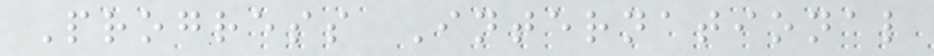Progress International
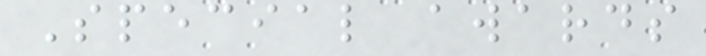Special awards
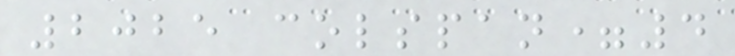2025 colspan=4
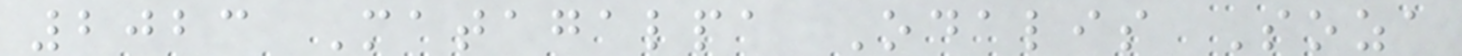2023 Matagalpa Odalis Soza
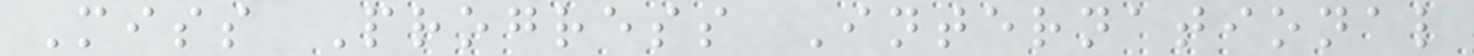Miss Progress International
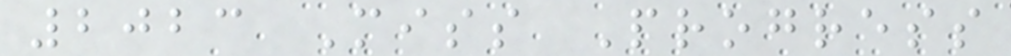2023 Miss Progress
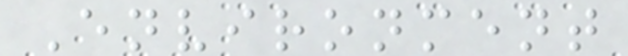Environment
